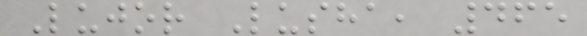Lujor Lusha, 465
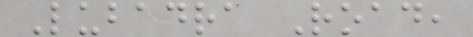Lubadra Road,
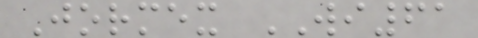Jormex WI61
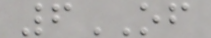6OF
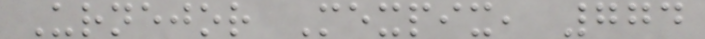Urnejor Mexpix, 774
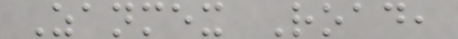Zanmex Road,
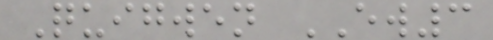Quigwen EW3
